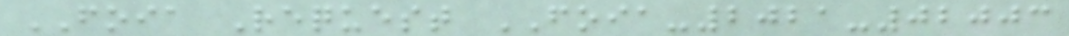FOIA Request FOIA-2021-02003
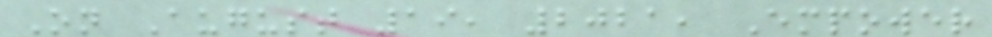On August 19, 2021, Empower
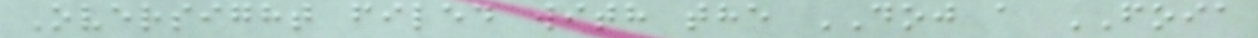Oversight filed with the DOJ a FOIA
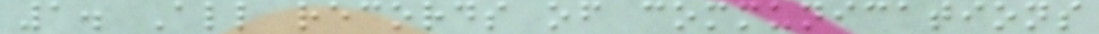1. All records of communications
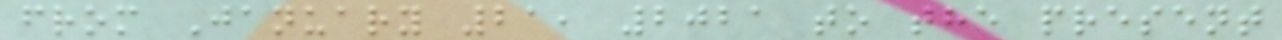from January 21, 2021 to the present
